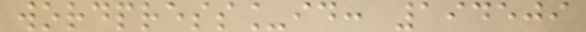wordpress_id: 194509
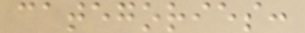categories:
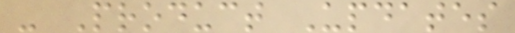- Product Updates
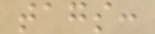tags:
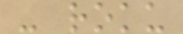- roku
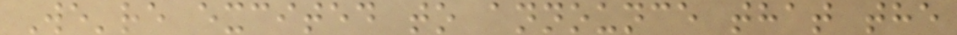We're excited to announce that the
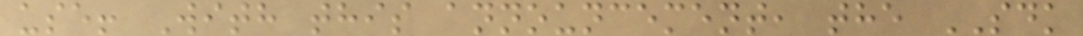use! With this announcement, the SDK
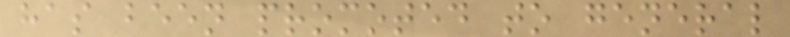has been promoted to general
